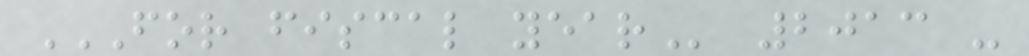FOR FISCAL YEAR 2013 -
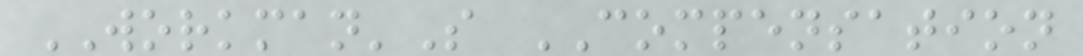WORKMAN'S COMPENSATION
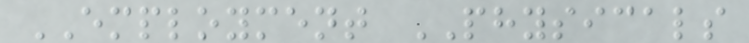EMPLOYMENT PHYSICALS
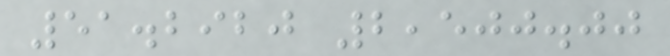51.2920 2,500.00
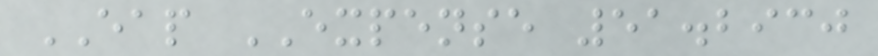EAP EXPENSE 51.2930
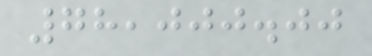78,000.00
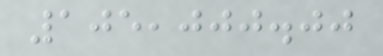105,000.00
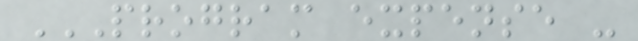PROGRAM EXPENSE -
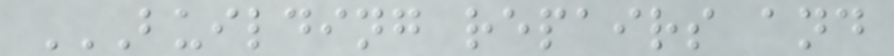BUILDING REPAIRS AND
